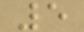5
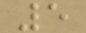5
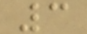3
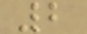2
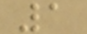1
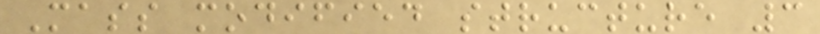Mass modified structure 3
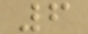6
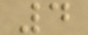4
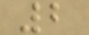2
